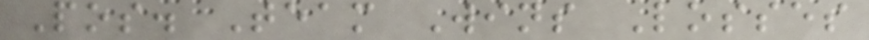Pos. Team Wins Losses
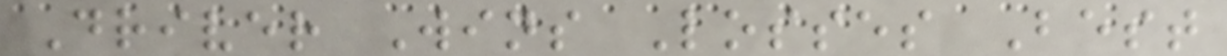Driver Wins Losses Best
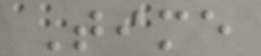Time
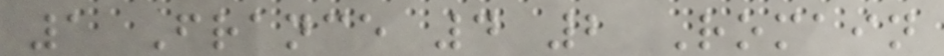1 France 4 2 Romain
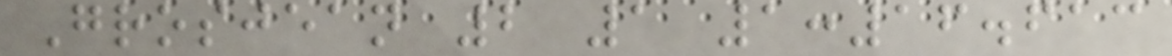Grosjean 2 1 1:16.613
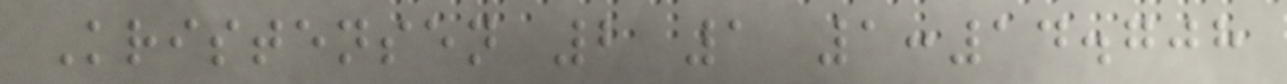Kristensen 2 1 1:14.708
